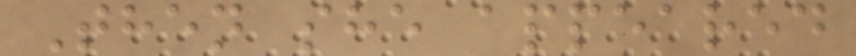Then she appeared
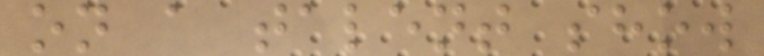on a talent show
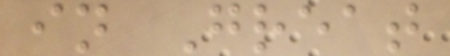in Great
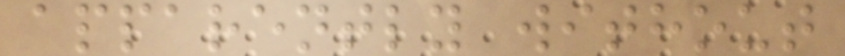apparently without
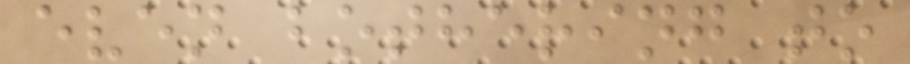even bothering to
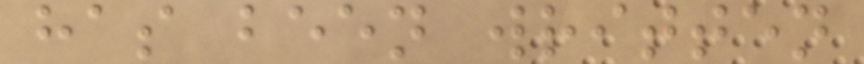has been written
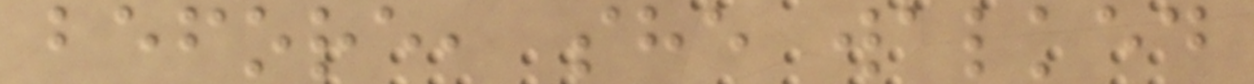before, she walked
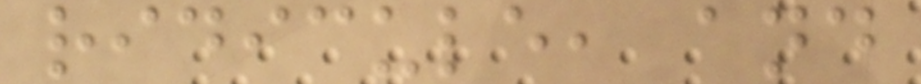ridicule, and
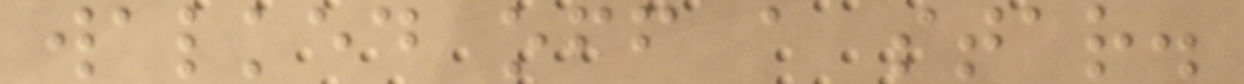walked off a star.
